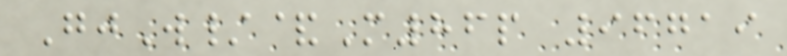GjW/&M86p 96719
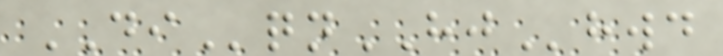DIqnHJhwd
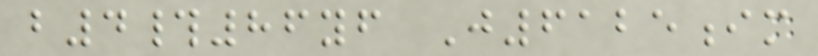b4#86yf J6125im
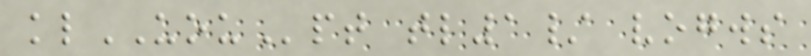klUOUpt tl1/ vogws
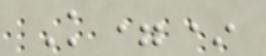K=*
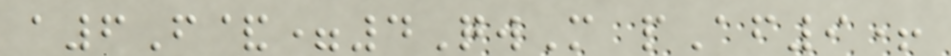a6F&=4QwM pAf9+
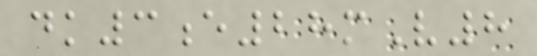dk3e28mV8
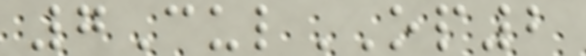7CulOP2
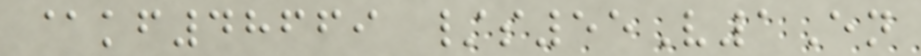@kf48669 /s55V1En
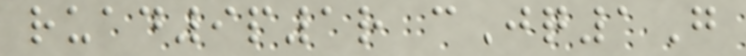ruad9p1r cJq1G
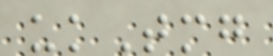ukTmg
